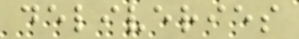deliveries
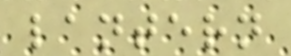lantern
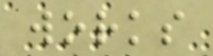works
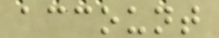account
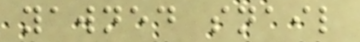yawned snail
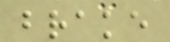brake
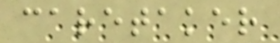caretaker
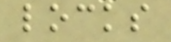locks
